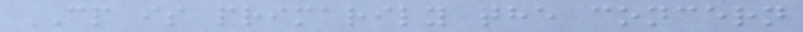CP is primarily the concern
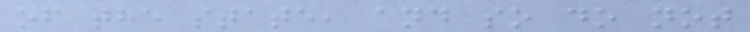of the state, and so do not
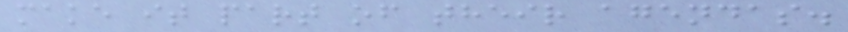make it part of their agendas.
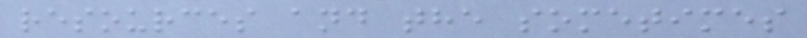resources and the sometimes
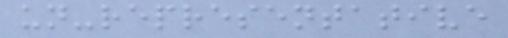un-representative
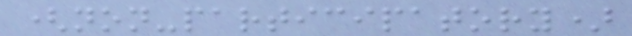(non-participatory)
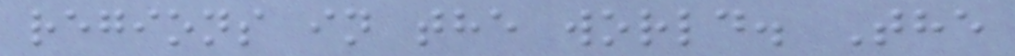regions in the world. The
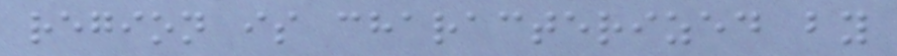region is characterized by
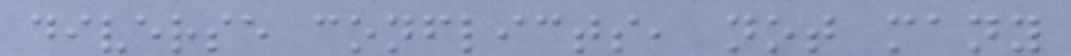diverse conflicts, not many
